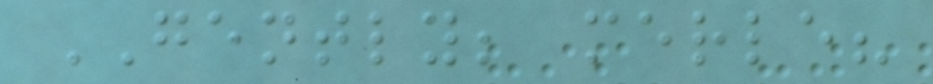GENTLY; merle?
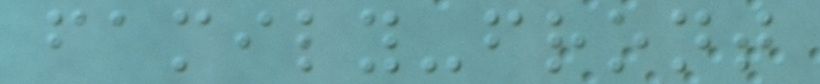family-front
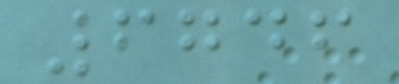6746
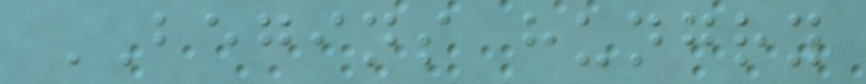BEGINS hungry
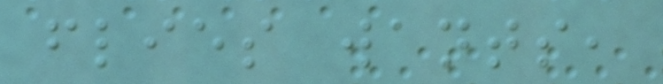flies wants,
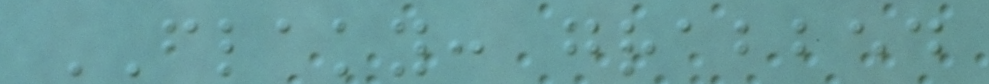FLAKY: grabbed
